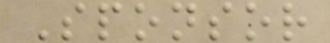Sponsor
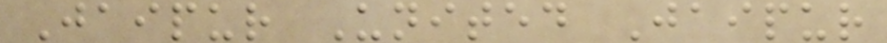Jaipur United Jaipur
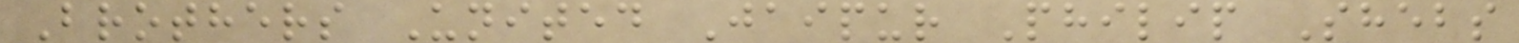Brothers United Jaipur Philip Shebs
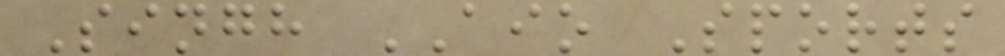Singh AIO Sports
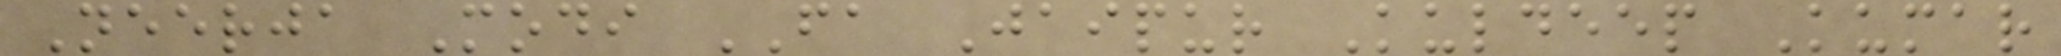Neerja Modi FA Jaipur Kuldeep Kumar
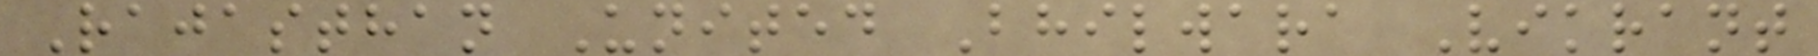Rajasthan United Bhilwara Vikrant
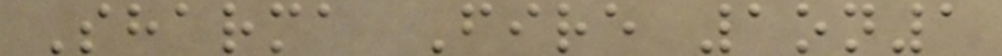Sharma Fire 1on1
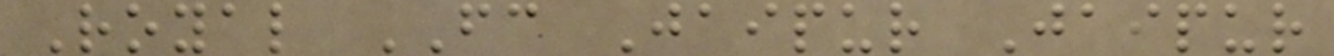Royal FC Jaipur Jaipur
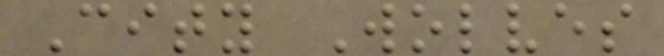City Wolves
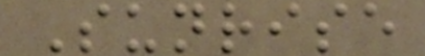Sunrise
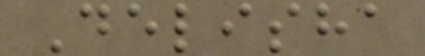Delisha
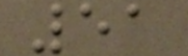51
